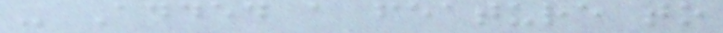- Added a feature to
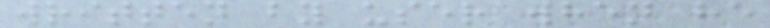written by user when he
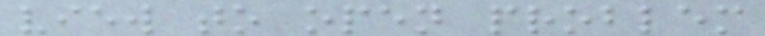view to open problem
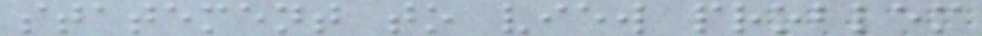statement to view problem
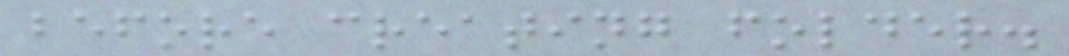before creating folder.
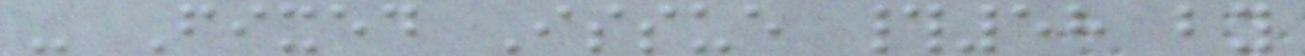- Fixed Issue #58 by
